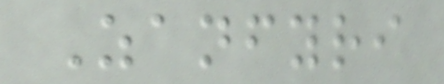Zanfyri
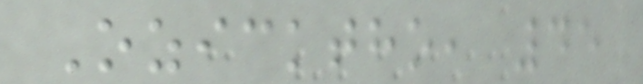Ozicktho, 45
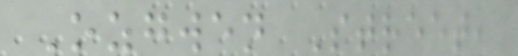Ozgwen Street,
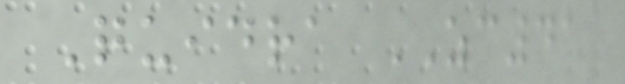Quidra ZC41
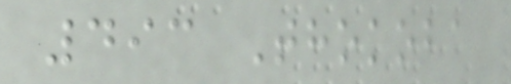493 Thokoba
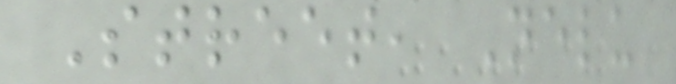Street, Nelu
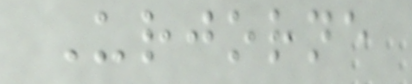Urjorne
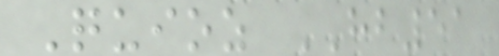Quioz HB51
